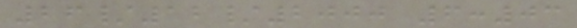26/12/2000 6:03
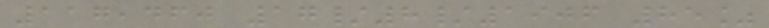117,460 17/8/1906 85%
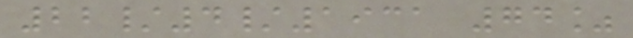22/4/1931 74%
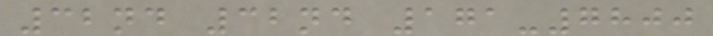32nd 32nd 171-7800
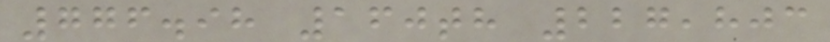776.98 160th 227,803
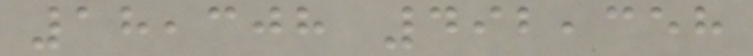18,308 492,358
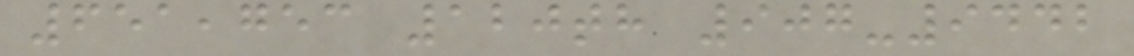651,753 120th 907-9442
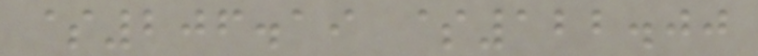$206.19 $122.00
